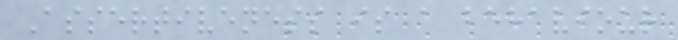Assertiveness is a behaviour
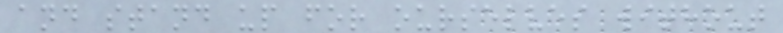and stand up for ourselves without
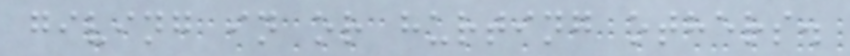giving in or hurting others.
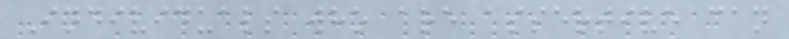Individuals who are assertive can
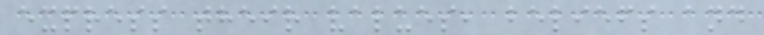express their values, beliefs and
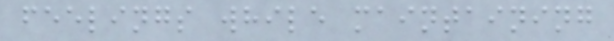feelings while maintaining
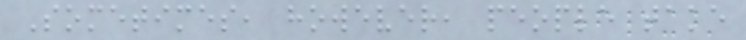Sometimes, however, people take
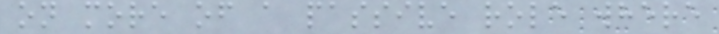on more of a passive role where
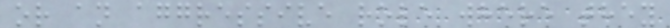or an aggressive role where they
